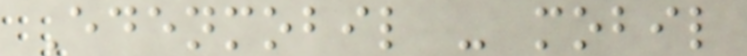Edenmobil - mobil
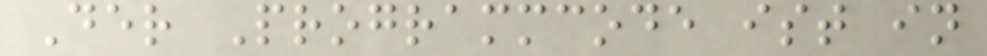Der Programmcode ist in
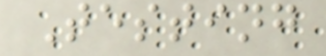Testing
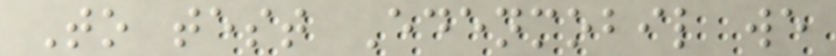To test Edenmobil we
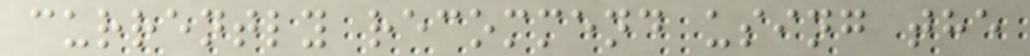currently recommend using the
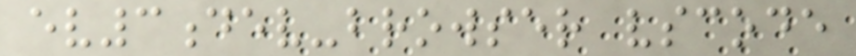ev3dev-browser vscode
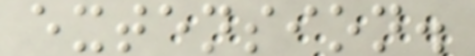extension.
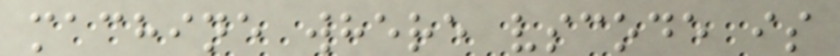machine where vscode is
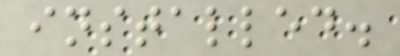installed.
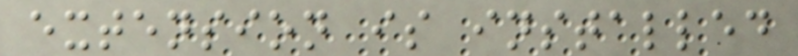extension is installed
